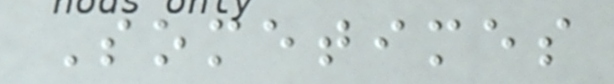Sometimes
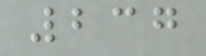237
